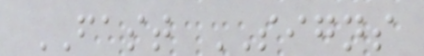FAST SIGNS
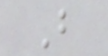B
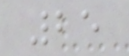25
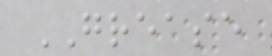GREASE
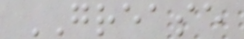GREASE
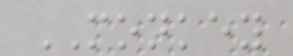MONKEY
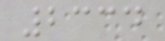2334
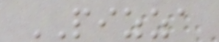PIZZA
